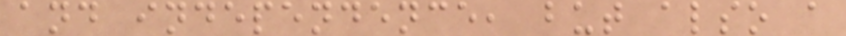and independence, but also a
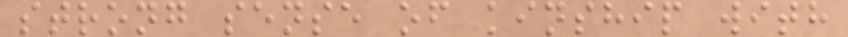strong sense of kinship with
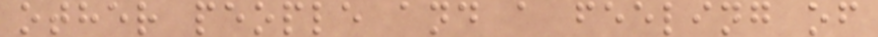other people and a feeling of
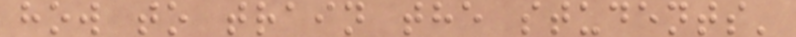how to train the students'
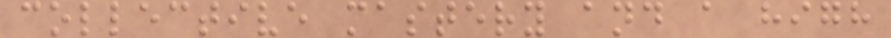collective mastery and a high
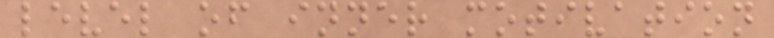level of inner motivation
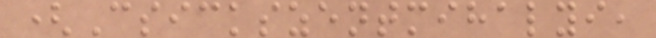(Csickszentmihalyi,
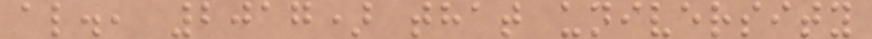al., 2017) that university
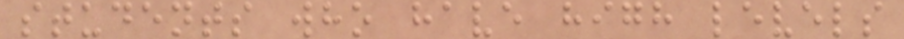students who have high levels
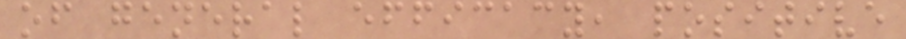of general efficacy, positive
